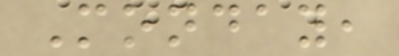Monday,
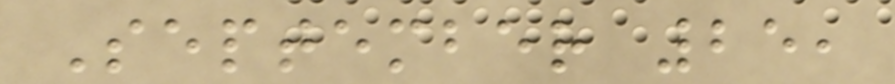September 25,
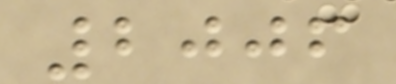2006
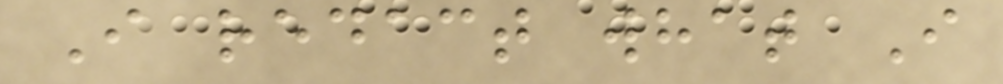I redact what I
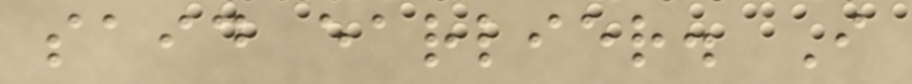said earlier. I
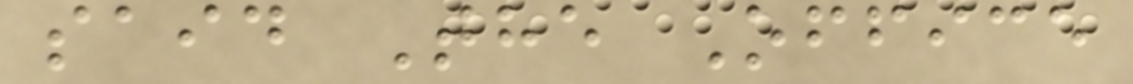said The Office
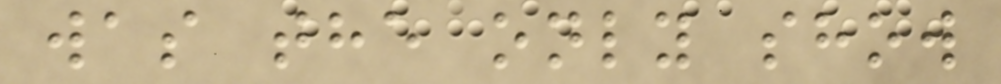was the only show
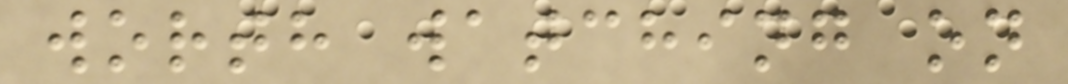worth watching on
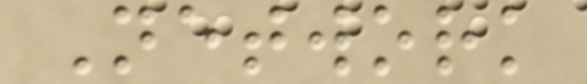Network
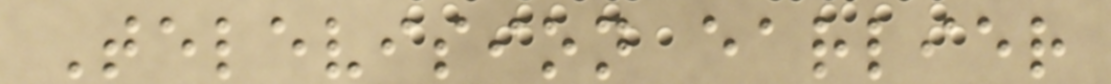Television earlier
